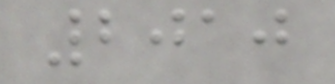2010
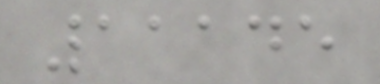11145
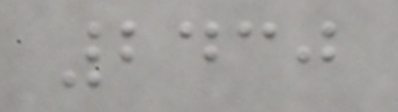2430
